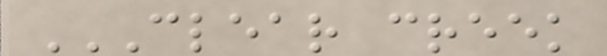CLEAR CREEK
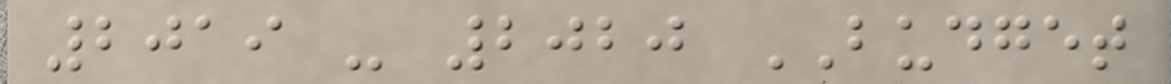2019 - 2020 BUDGET
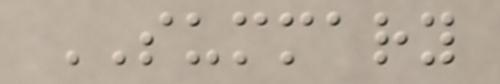SUMMARY
